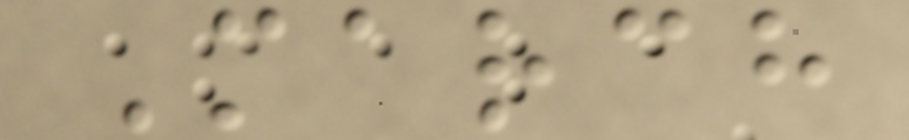March
